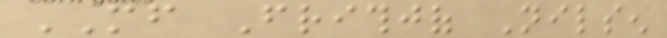MF Frithjof Nilsen
